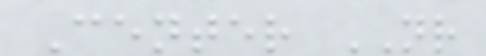Center NR
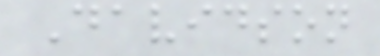Davidson
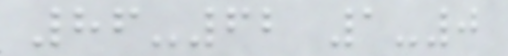86-62 1-0
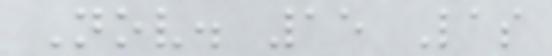Nov. 15 Las
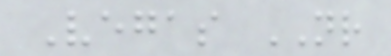Vegas NR
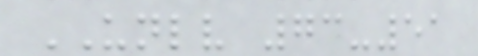UNLV 73-51
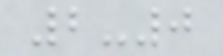2-0
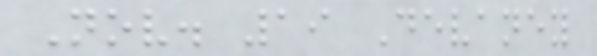Nov. 19 Devaney
